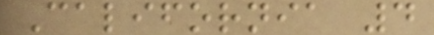California 4
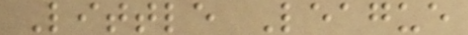Little League
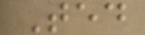Ted
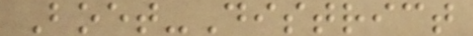Boet-District
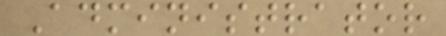Administrator
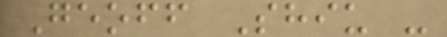Geoff Shiu -
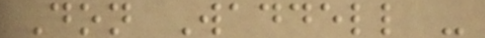Don Waddell -
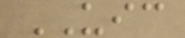UIC
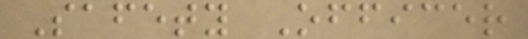Safety Officer
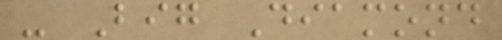- Big Diamond
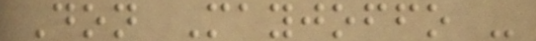Don Mayjoffo -
